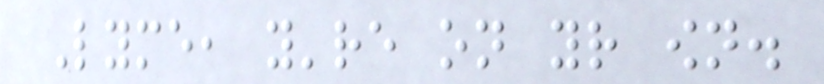Lyme, you're on your own.
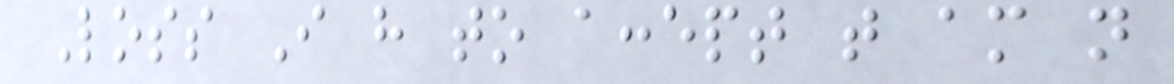Loss I have to accept that am not
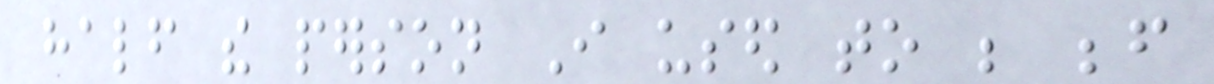half the person I used to be before
